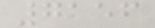7156
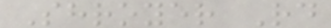Shroyer Rd
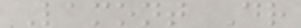Lamont Dr
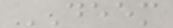DEEM
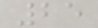25
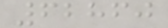62860
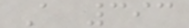A 393
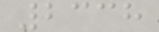2338
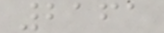2161
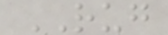RUG
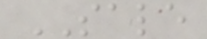SALE
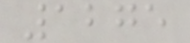1275
